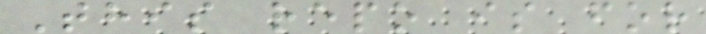This repo is for
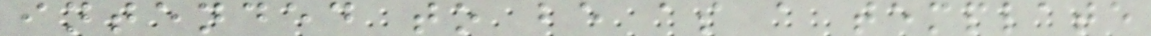intended to be as a template
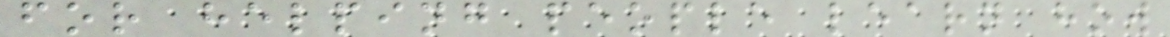for helping people learn how
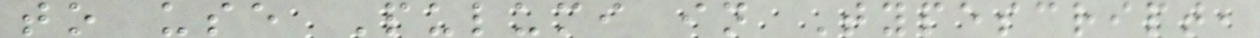to use Pulumi in Typescript,
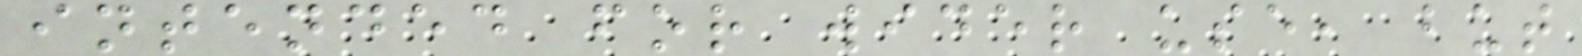intended for wider use, but
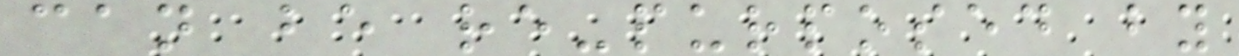can be re-purposed by
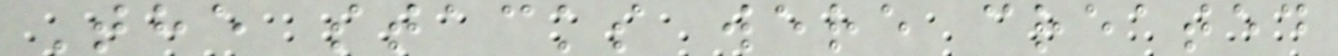The stacks were created
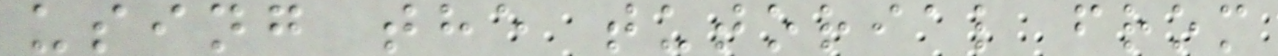using the tutorial from
